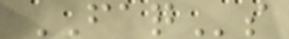FAQs
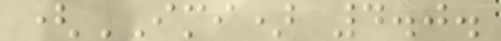(IMI) 4.0.
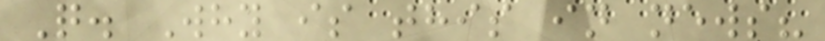Q. Why is this in news?
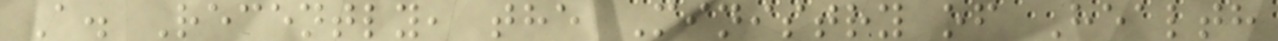A. Recently, the Ministry of Health
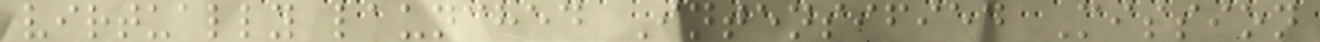virtually launched Intensified Mission
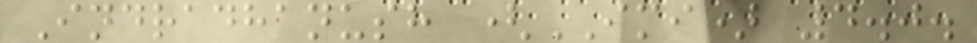Indradhanush (IMI) 4.0.
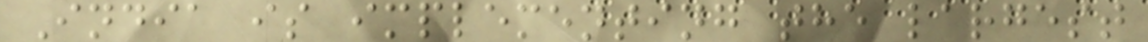India is implementing the largest
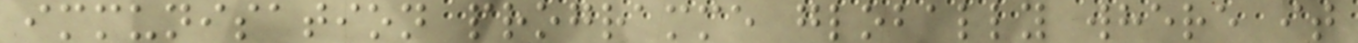immunisation programme globally where it
